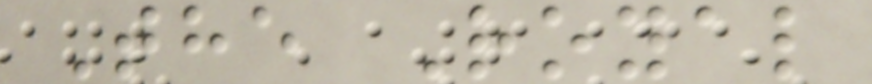The Royal
